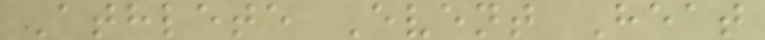Athlete Event Heat
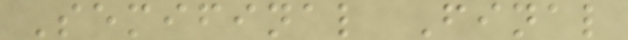Semifinal Final
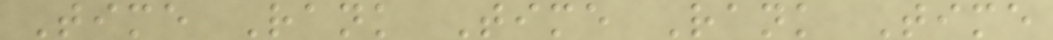Time Rank Time Rank Time
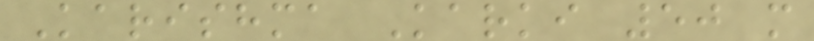Karishma Karki 50 m
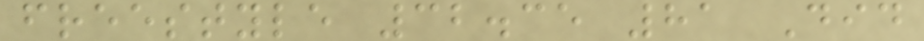freestyle 32.35 81 Did
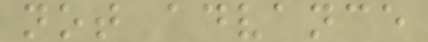not advance
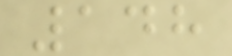148
